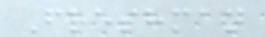Freshman
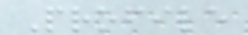Profile
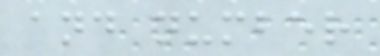and number
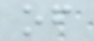of
